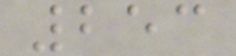253
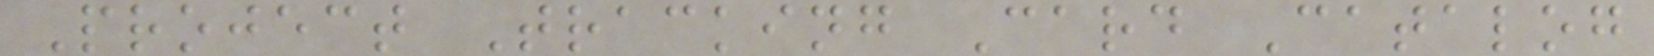Project Tracking Card Catalog
